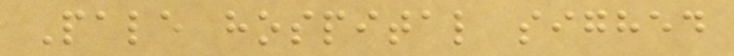Pale hospital sighed
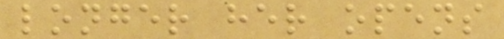longer her opens
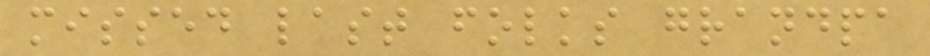missed last folks grandpa
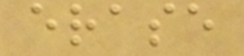erase
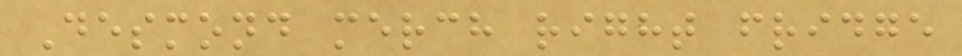Desmond merch right fridge
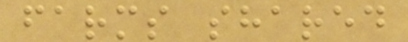farms shared
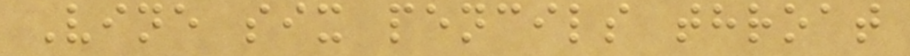Vine six pencils throat
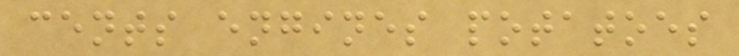cents engines potatoes
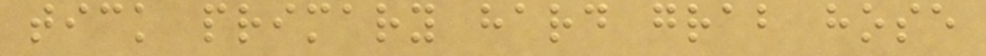tick primary hard grab hose
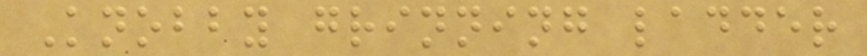Knobby grinning ladder
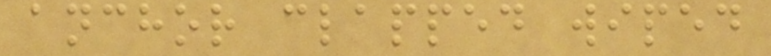anchor clapped wiped
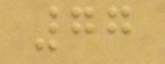77
